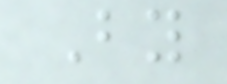By
